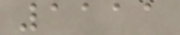1111
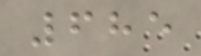685
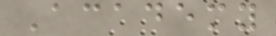Academy
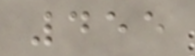455
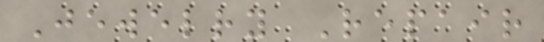Jewelry Repair
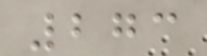273
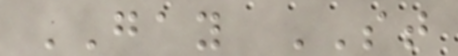GAY ST
